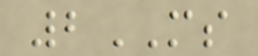2MS
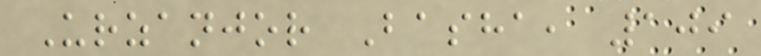Urzanjor Basha, 109
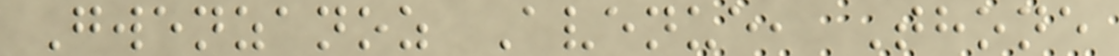Gwenzanoz Avenue, Thone
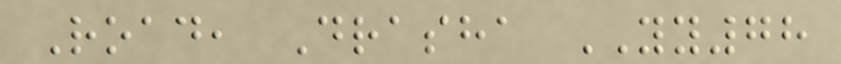Road, Drasha YY78
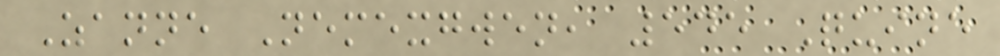Zanne Nemexgwen, 545 Quine
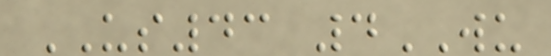US43 4WU
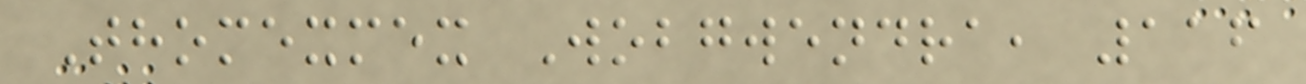Thomexmex Wobgwendra, 116
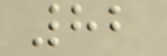82
